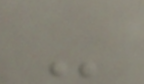-
